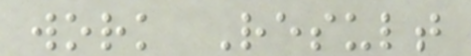work Result
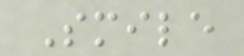Smile
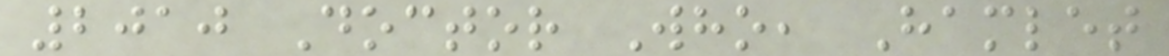2010 Doctor Who, Hamlet
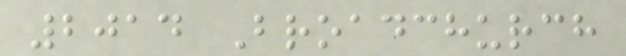2014 Broadchurch
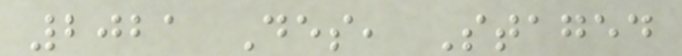2021 Des, Staged
